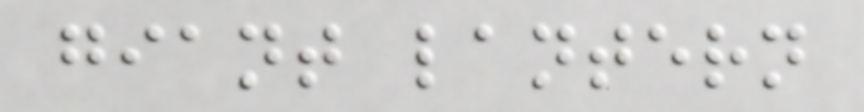giant lantern
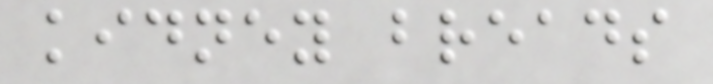kidney breads
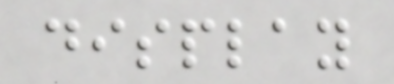display
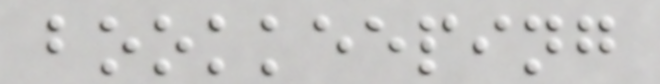bookkeeping
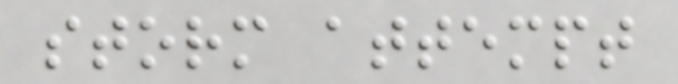storm attempt
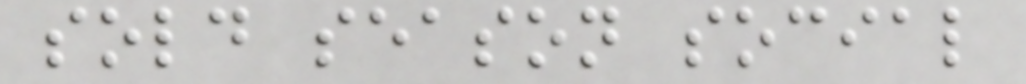sold season social
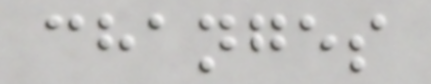changes
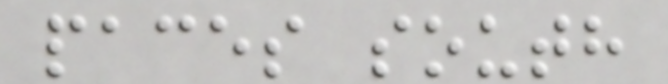paces south
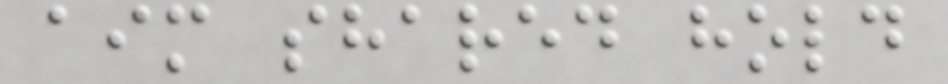aim shared hold
